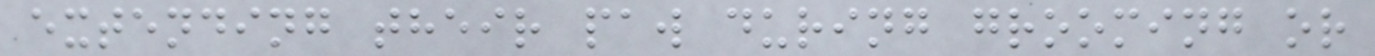extending their paw during grooming or
